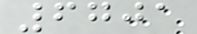6701
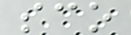sco
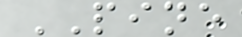PINE
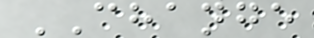CHANGE
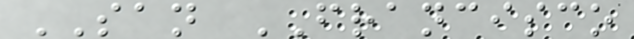SAN FRANCISCO
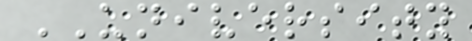UNIVERSITY
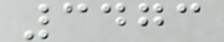3473
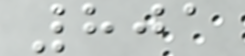801
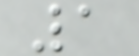1
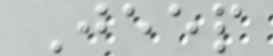Jeep
